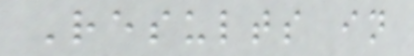Results in
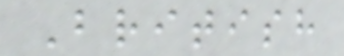British
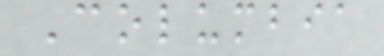Columbia
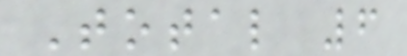Total 6
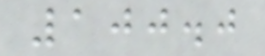100.0
